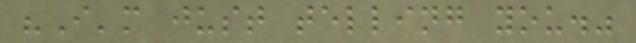"I'm just telling you."
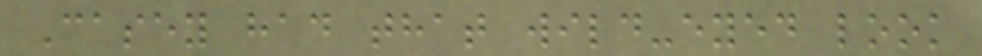Casey had that wild-eyed look
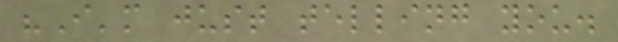"I'm just telling you.
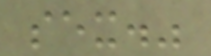sex."
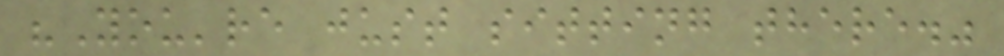"You're just sitting there."
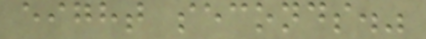eight seconds."
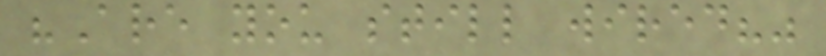"Are you still wired?"
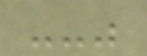--"
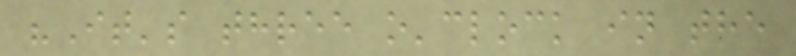"It's three o'clock in the
